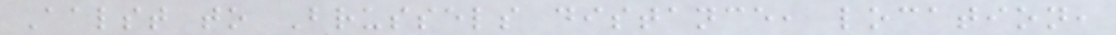Aalst to Brussels distance, location,
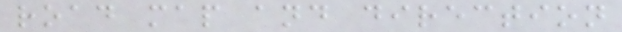road map and direction
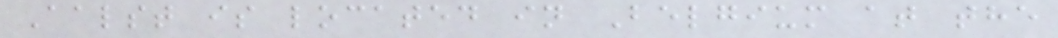Aalst is located in Belgium at the
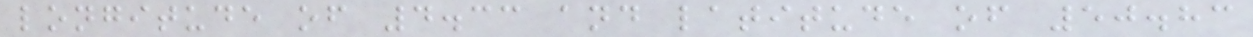longitude of 4.33 and latitude of 50.83
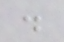.
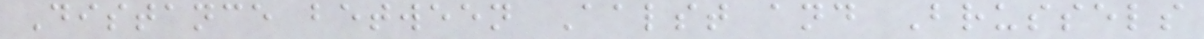Distance between Aalst and Brussels
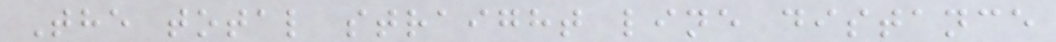The total straight line distance
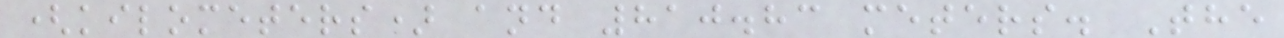(kilometers) and 810.83 meters. The
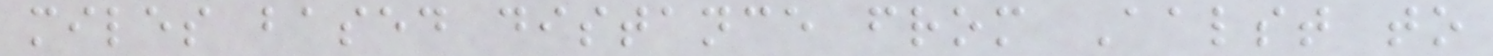miles based distance from Aalst to
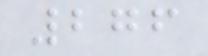276
